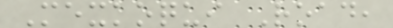Mexkoqui Road,
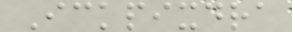Ickpixdra
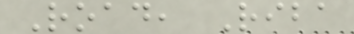Road, Riba
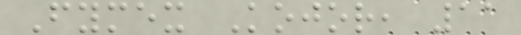Fymex Kojor, 11
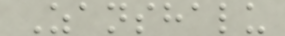Zanshalu
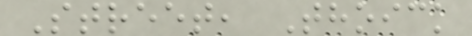Street, Thoick
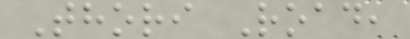Thori Road,
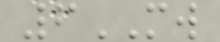6MW
